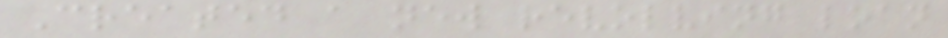Created a new revolving loan
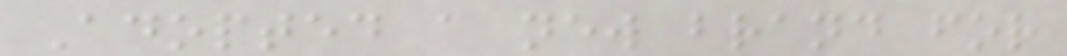Adopted a new brand for
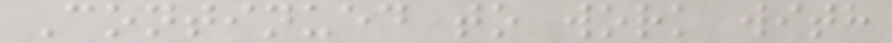Continued to work with
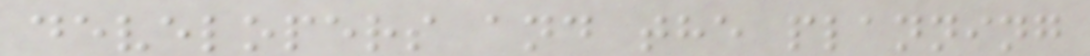developers and the planning
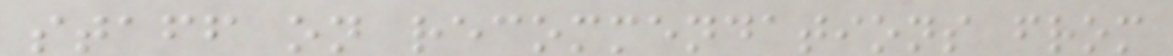staff on recommendations from
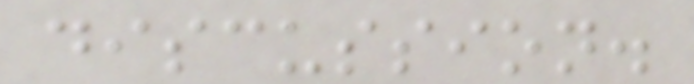discussion.
